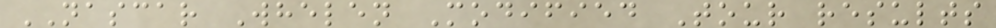NASCAR Whelen Modified Tour results
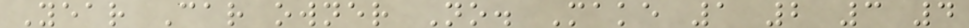Year Car owner No. Make 1 2 3 4
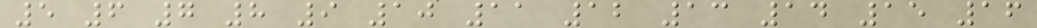5 6 7 8 9 10 11 12 13 14 15 16
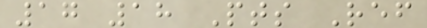17 18 Pts Ref
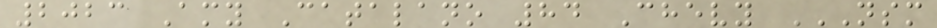2023 Amy Catalano 84 Chevy NSM
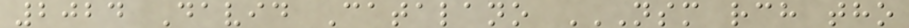2024 David Catalano NSM RCH THO
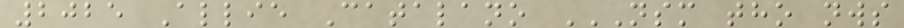2025 Allie Catalano NSM THO NWS
